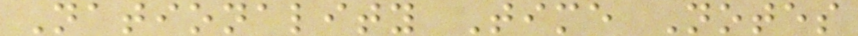Nationality Time Notes
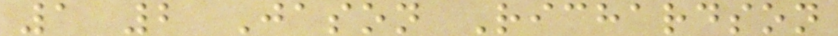1 2 Jason Richardson
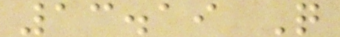13.19 Q
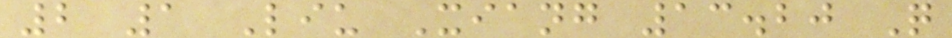2 1 Liu Xiang 13.20 Q
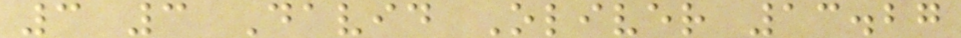3 3 David Oliver 13.27
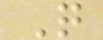Q
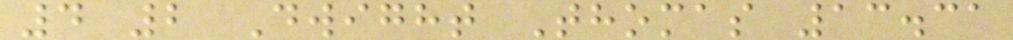4 2 Dwight Thomas 13.31
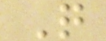Q
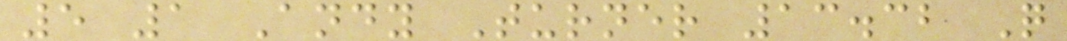5 1 Andy Turner 13.32 Q
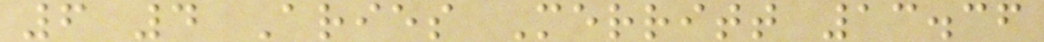6 4 Aries Merritt 13.36
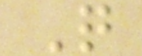Q
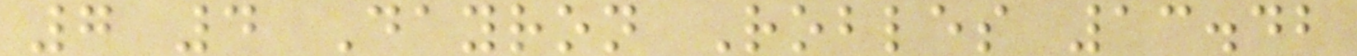7 4 Dayron Robles 13.42
